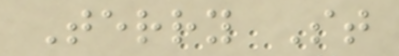Terry St
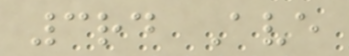3rd Ave
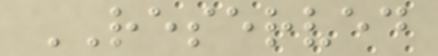RESERVED
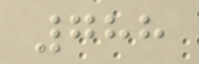788
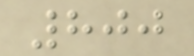800
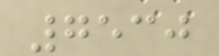7530
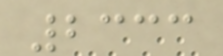2333
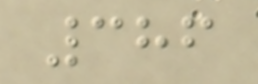386
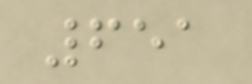651
